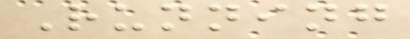Running
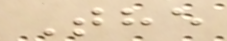The
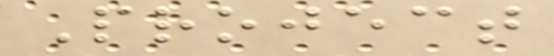Project
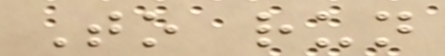To run
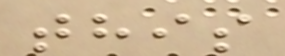this
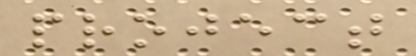project
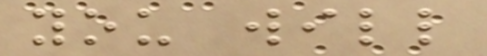you will
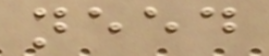need
